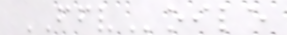FFVoile
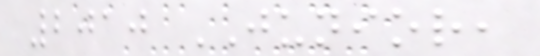2010 JUNIOR,
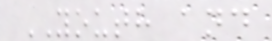YOUTH and
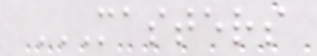MASTERS
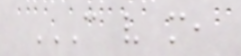C V M,
